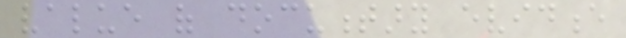value of documentary evidence
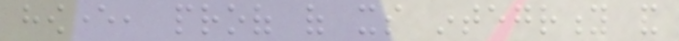however, proof of its integrity and
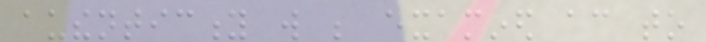authenticity will be examined according to
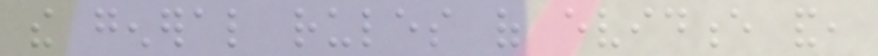the general rules of evidence and,
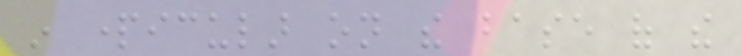in particular on the base of the
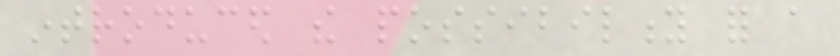introduced the possibility for a
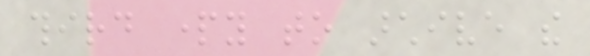third party to archive the
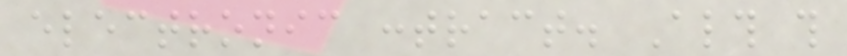electronic contract. Although this
